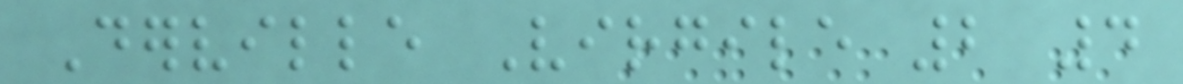Derville Virgile 2 4
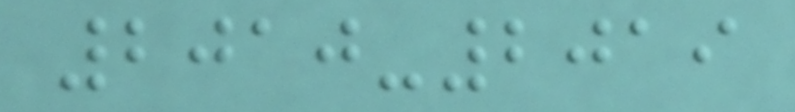2010-2019
